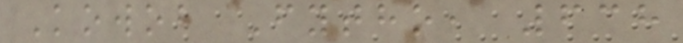Kowob Fytho, 638
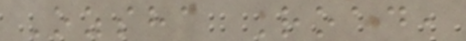Ozsha Road,
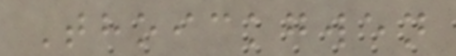Thoickgwen
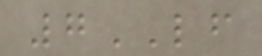7LF
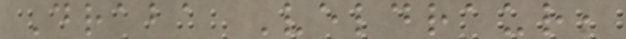Draba Veldraur,
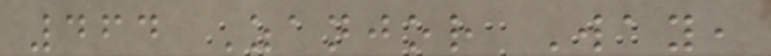464 Zanjor Way,
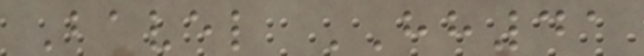Bavel HH41
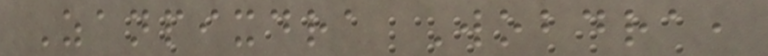Zanpixdra Wobdra,
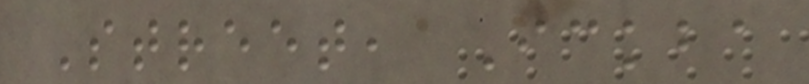Street, Ickba
